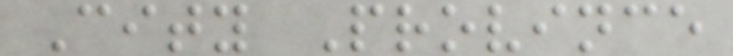City Province
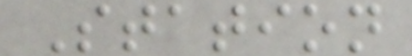Station
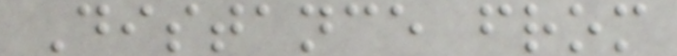Distance from
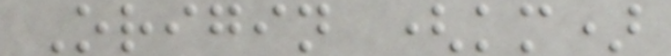Origin (km)
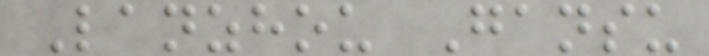Lanzhou Gansu
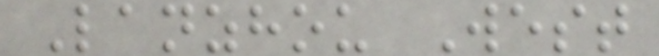Lanzhou West
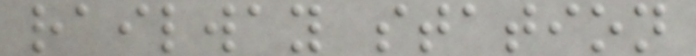railway station
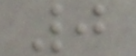0
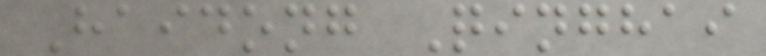Haidong Qinghai
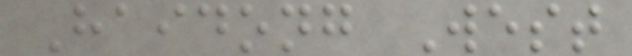Haidong West
